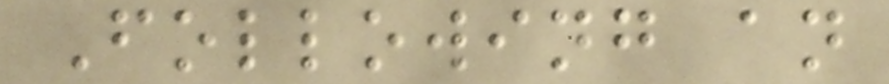Following an
